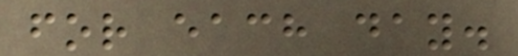for each day.
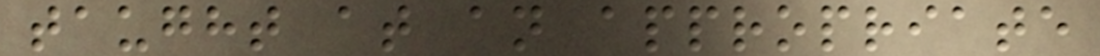taught at an appropriate
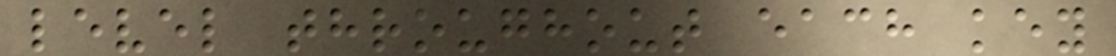level throughout each key
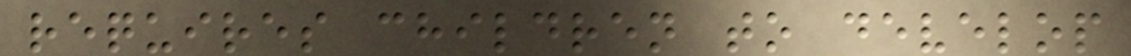requires children to develop
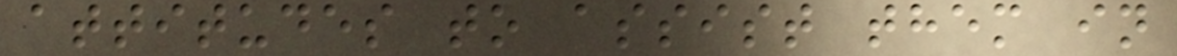attitudes to assist them in
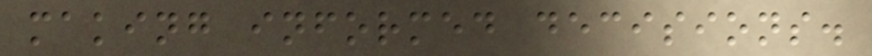making informed decisions.
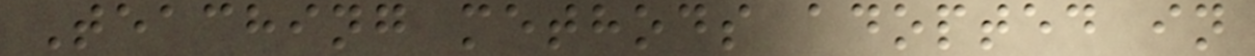Teaching methods adopted in
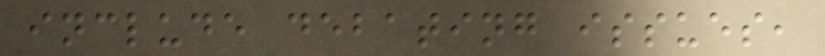include debating issues,
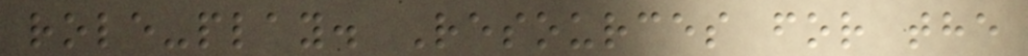role-play. Resources for the
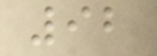92
